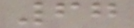67
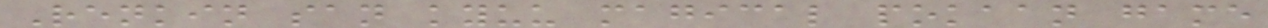Renkin san kyuu magical pokaan game
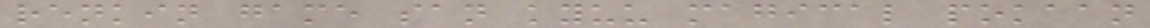renkin game san kyuu magical pokaan
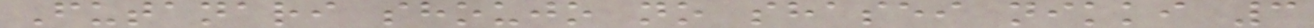Futanari shoujo no shasei nikki 3
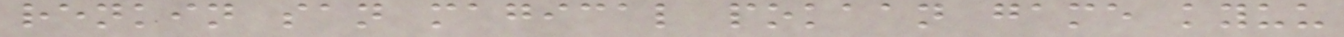renkin san magical pokaan game kyuu
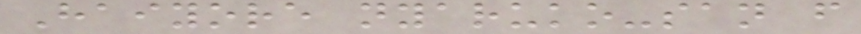Haiyore nyaruko-san f
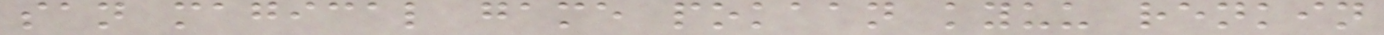san magical game pokaan kyuu renkin
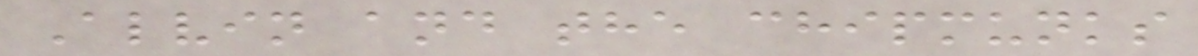Alvin and the chipmunks
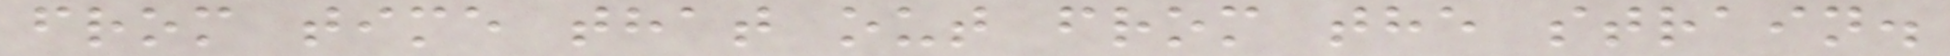from time that out from the strain.
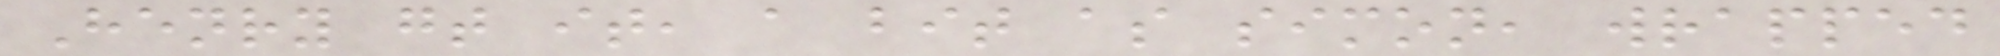Henry gt it, a bit as simon, wrapped
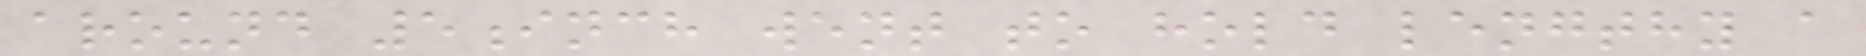around 5inch went to hold lengthy a
